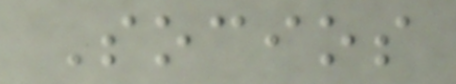Socios
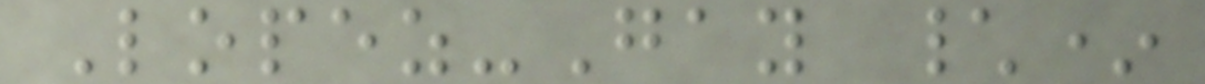Lopez-Gay \*
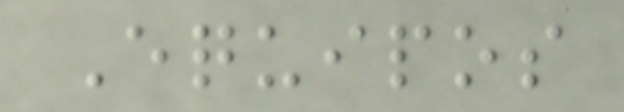Equipos
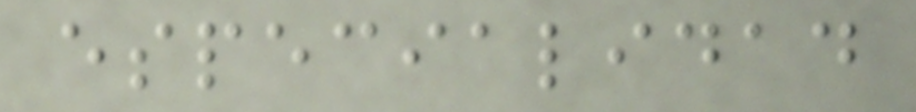especialidad
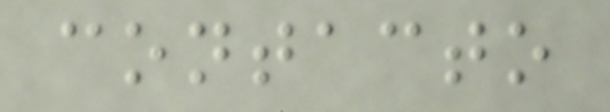contacto
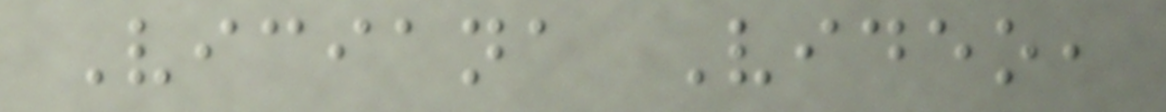Viciana Video,
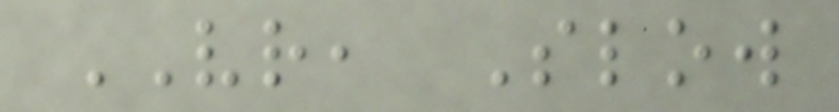VR, Slow
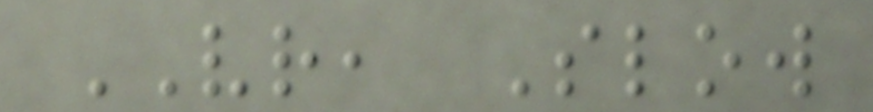VR, Slow
